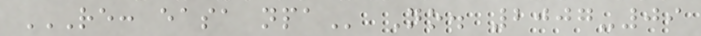RE: EASA NPA No. 2007-09
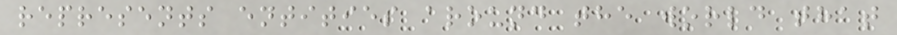represents entities around the world that
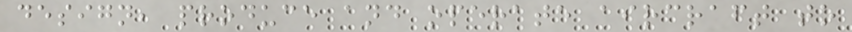design, produce and operate aircraft to
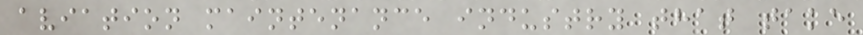aviation maintenance industry that take
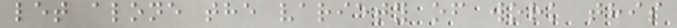let alone the variety of work this
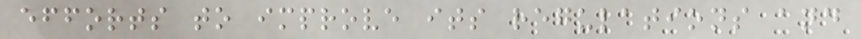efforts to improve its regulations and
